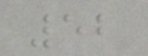52
